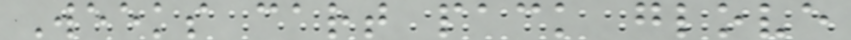Weeks cart pack glove
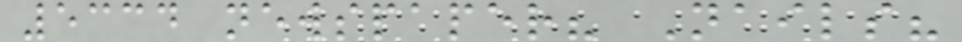5334 newspaper? Nails?
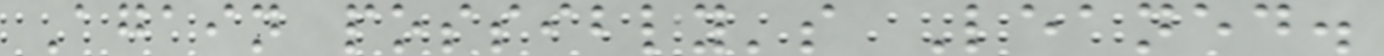Again possibly's Leaned.
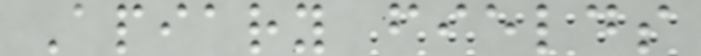Apiary fields
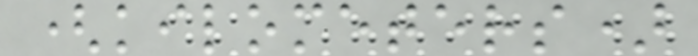(kilometers)
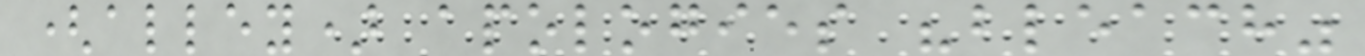(alley) apologies "bleach"
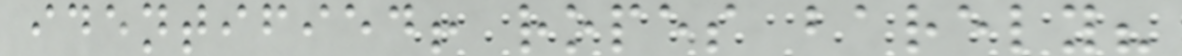identified! ropes barely?
